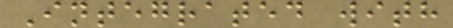Integrated with
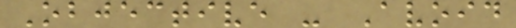Objective - Avoid
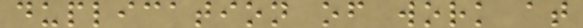duplication of work at
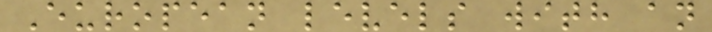European levels with an
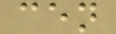cen
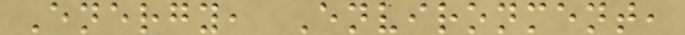Energy, Environment,
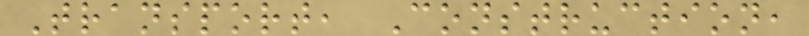Transport, Construction,
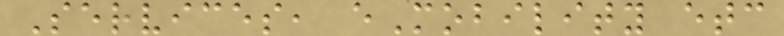Services, eMobility etc
